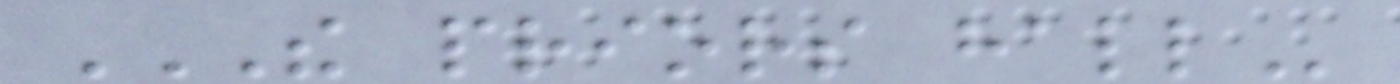THE PRIORS HALL
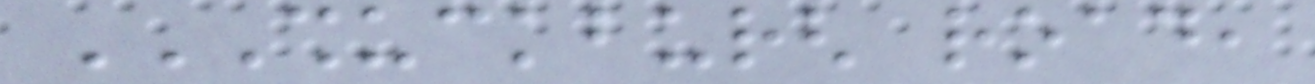SHUCKBURGH ROAD,
